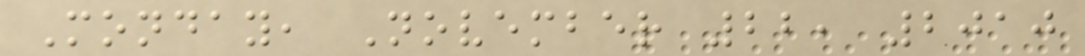Monday, November 22, 2010
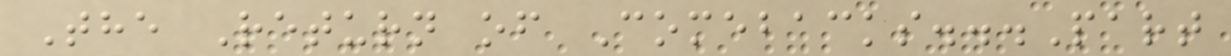The Return of Comebacks...Part
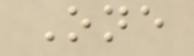One
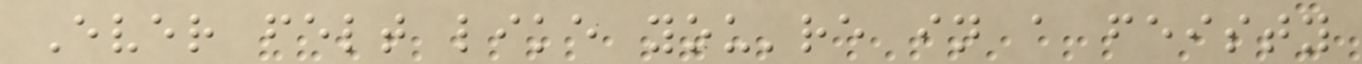Ever felt like you're in a feisty
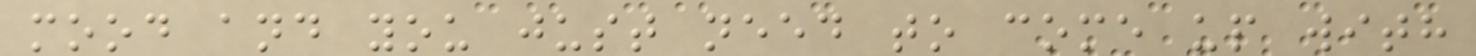mood and you just need to come up with
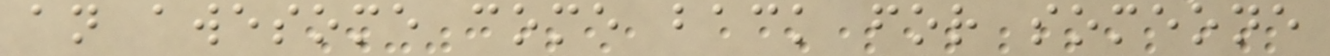an awesome come back for someone
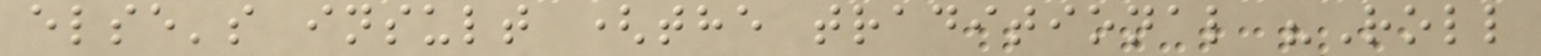else's insult (the traditional "Roll
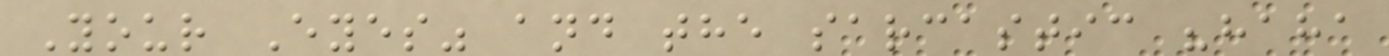Your Eyes" and the sarcastic "haha
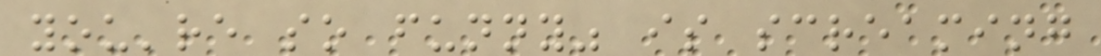you're so funny" is screaming
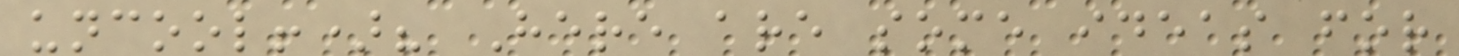uncool!)? Here are some ideas for
